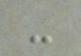-
